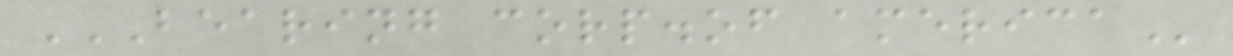BEARING CORP.OF AMERICA
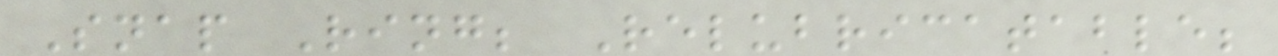Snap Ring; Relubricatable;
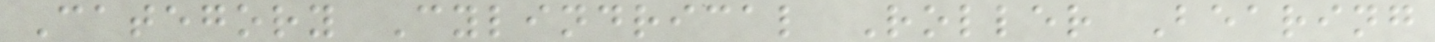Category Cylindrical Roller Bearing
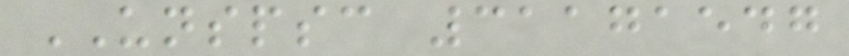UNSPSC 31171547
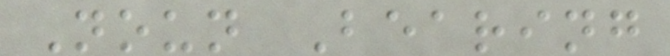Noun Bearing
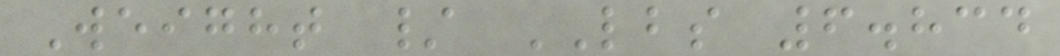Weight / LBS 6.834
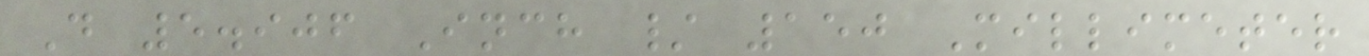D 5.906 Inch / 150 Millimeter
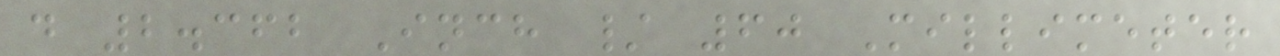d 2.362 Inch / 60 Millimeter
